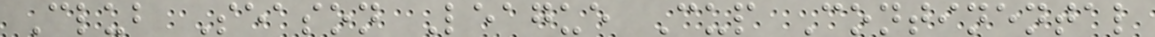Club Season League Cup Continental
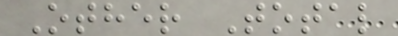Other Total
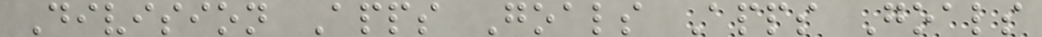Division Apps Goals Apps Goals
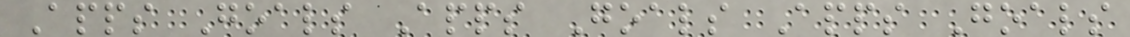Apps Goals Apps Goals Apps Goals
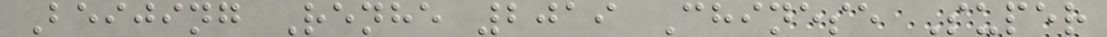Beijing Renhe 2019 Chinese Super
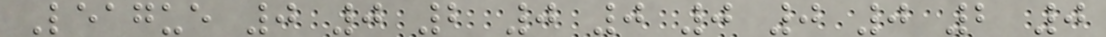League 0 0 2 0 0 0 0 0 2 0
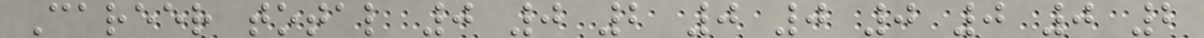Career total 0 0 2 0 0 0 0 0 2
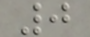0
